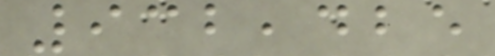932,425
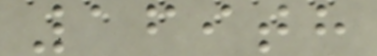169th
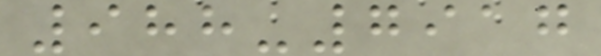988-7917
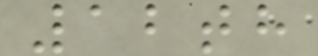12th
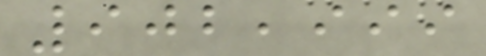902,999
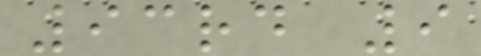93rd 9
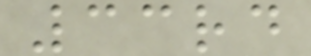33rd
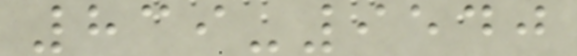839-9540
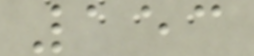153
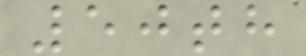50th
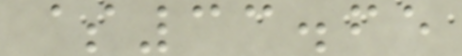$33.65
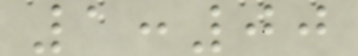1:00
